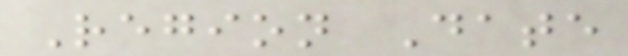Region Date
